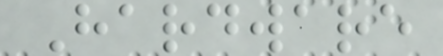Hardware
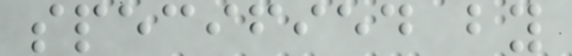specified by
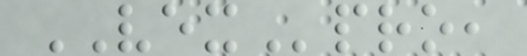VEXpro,
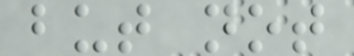but not
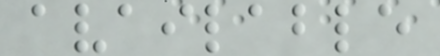available
